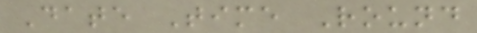Date Time Round
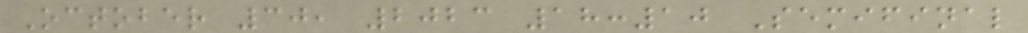October 30, 2023 18:10 Semifinal
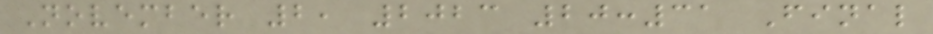November 2, 2023 20:31 Final
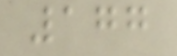177
